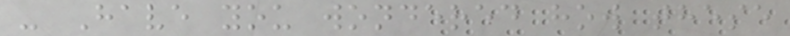- Have you wondered how these
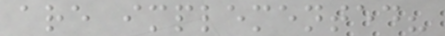are implemented?
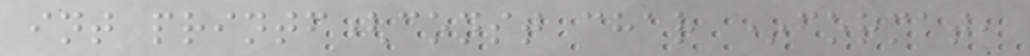int printf(const char *format,
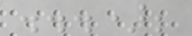...);
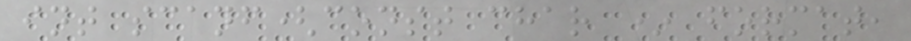int scanf(const char * format,
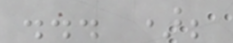... );
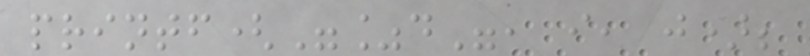printf("%d", i, j);
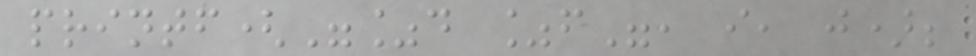printf("%d %f", i, j);
